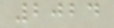2024
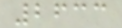2633
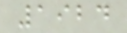1924
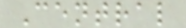Central
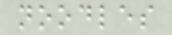noodles
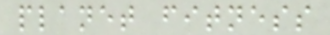planet fitness
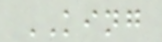KING
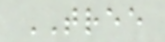TREE
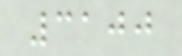3100
